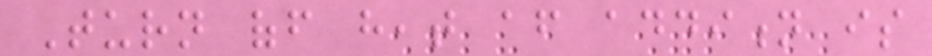Turn off heat after addition is
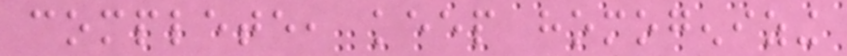complete, keep homogenizing
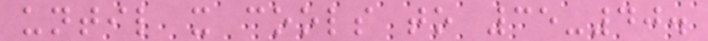until it cools to 35-40.
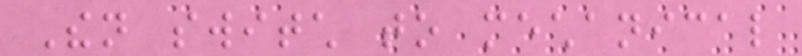Then switch to mechanical
